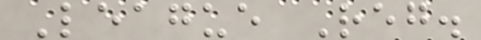League Reg.
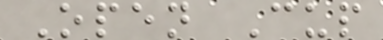Open Cup
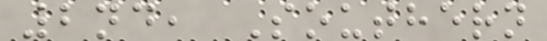2nd, Southern
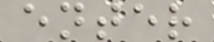enter
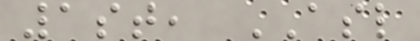1st, ASL
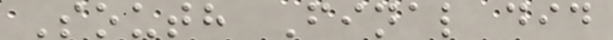South Final did
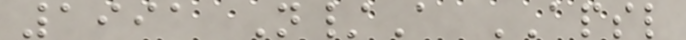1991 N/A APSL
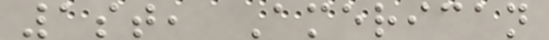1st, American
